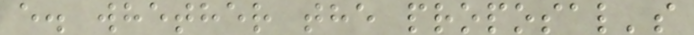e. whether the proposal's
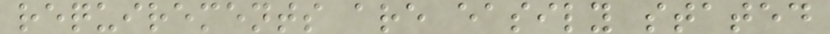requirements are easily stated
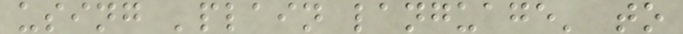using 'plain language' to
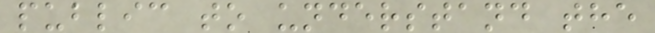public to understand the
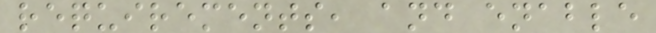requirements, and enable
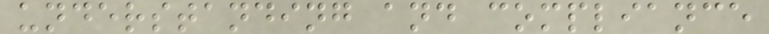understanding and compliance
